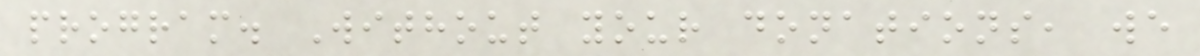program. Without your donations, we
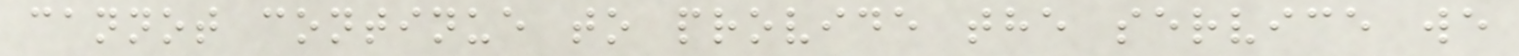cannot continue to provide the service we
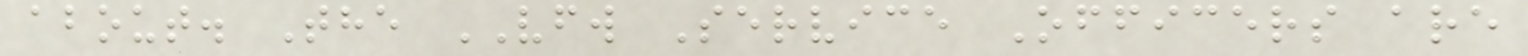about. The VFW Service Officers are
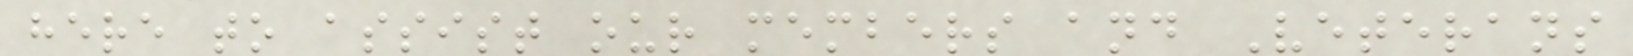here to assist our members and Veterans
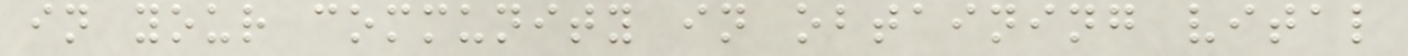in your community in obtaining vital
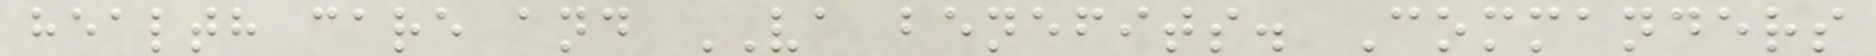health care and VA benefits. Commanders
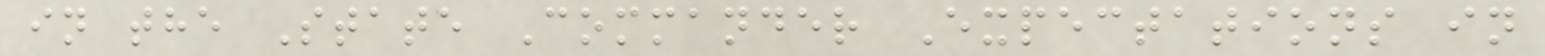in the State Commander Expectations in
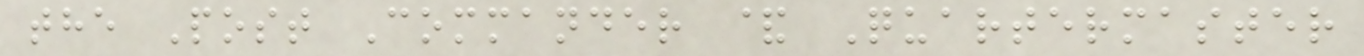the Post Commander & Quartermaster
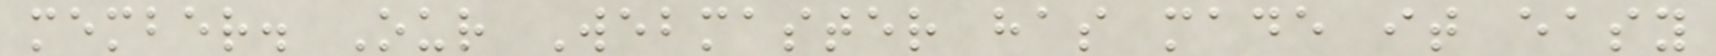member. Our Webmaster has made it easy
